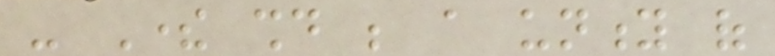- There should be a unity of
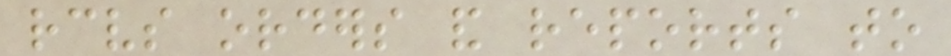receives orders and reports to
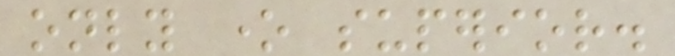only one superior.
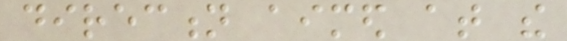direction aimed at the
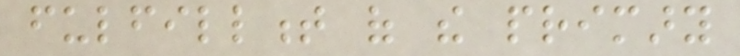fulfillment of the primary
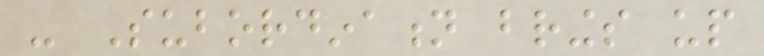- Subordination brings up
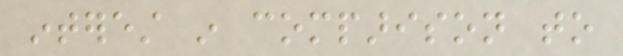interest in comparison to
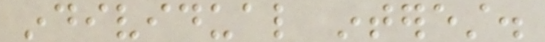individual interest.
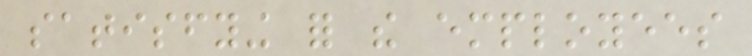satisfying for the employees
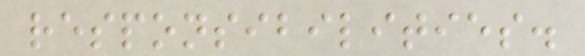responsibilities.
